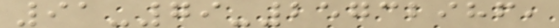91-79-25732986,
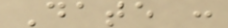Date :
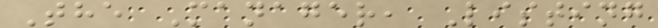The Manager, Listing
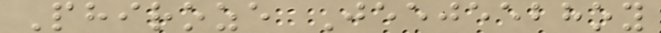Phiroze Jeejeebhoy
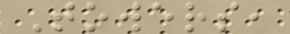Towers,
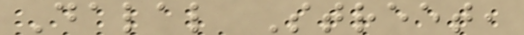Dalal Street,
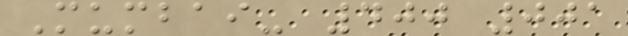Mumbai- 400 001
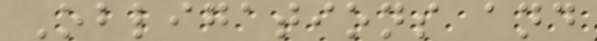Obligations and
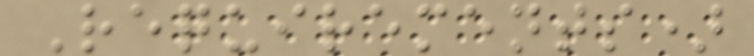Requirements)
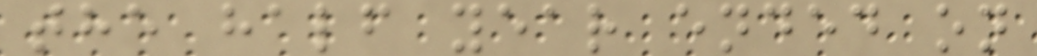the half year ended on
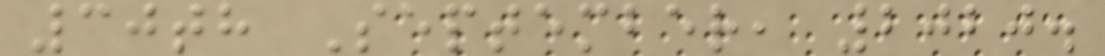30th September, 2020.
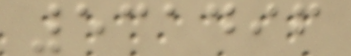531496
